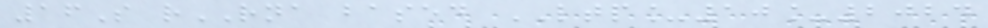16S rRNA based LTP_10_2024
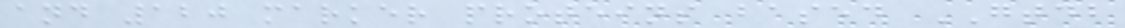and 120 marker proteins based GTDB
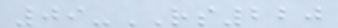09-RS220
